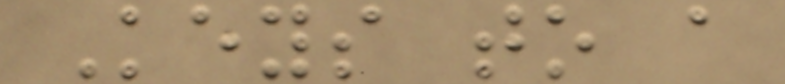Keys to a
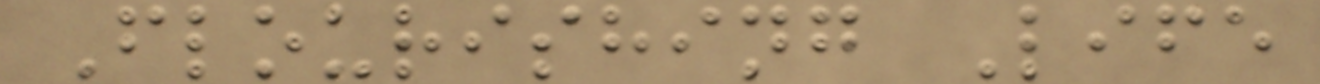Flourishing Life
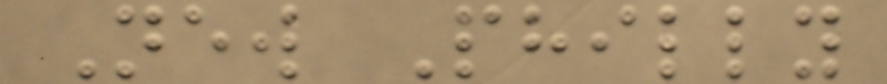New Philly
